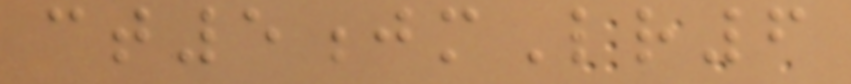ct5jmLr6
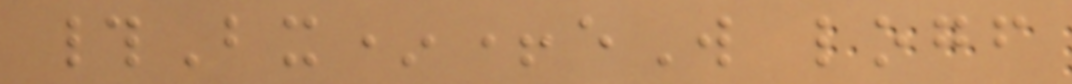#Bx*+eW logf
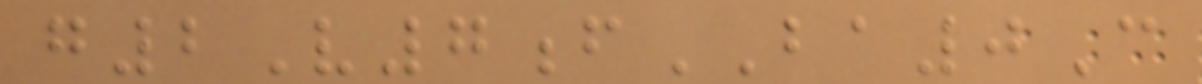g2V7fBA0C
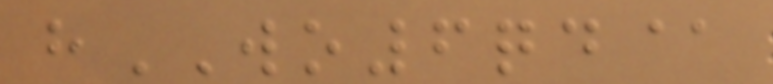hWO6qd@
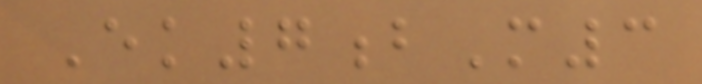Ek7bM3
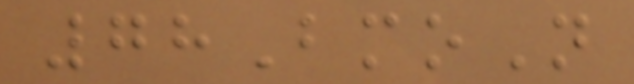78BmoN
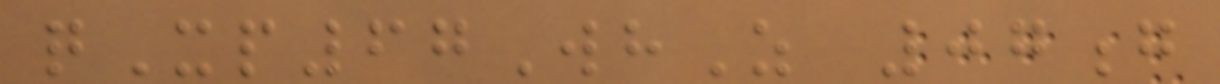qXp67WhZ 07g
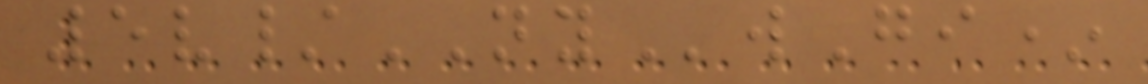5v/NYwGi*
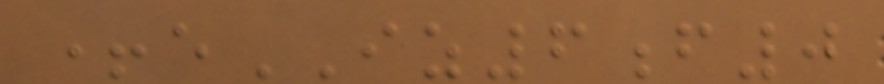+eIZ6f0
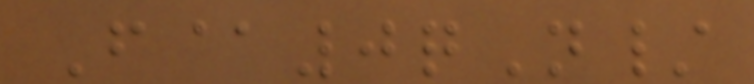F@0qN/
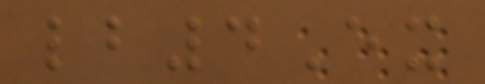lb4Ex
